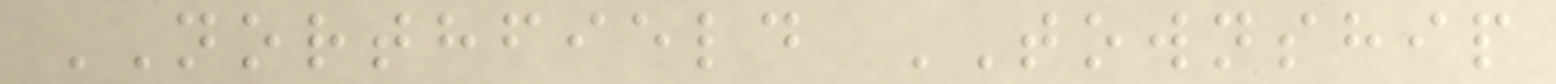NORTHFIELD TOWNSHIP
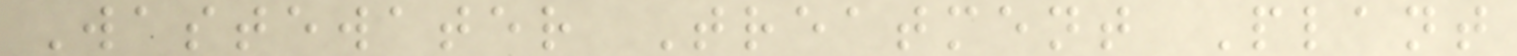Wastewater Treatment Plant
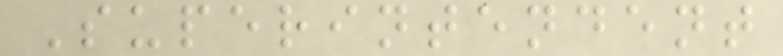Superintendent
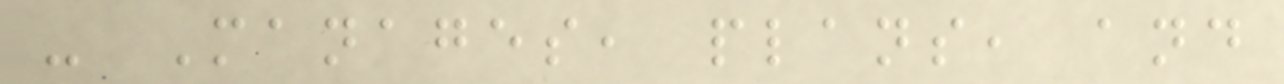- Manages, plans, and
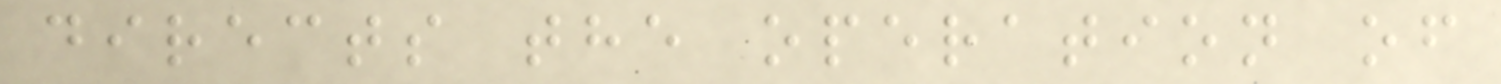directs the operation of
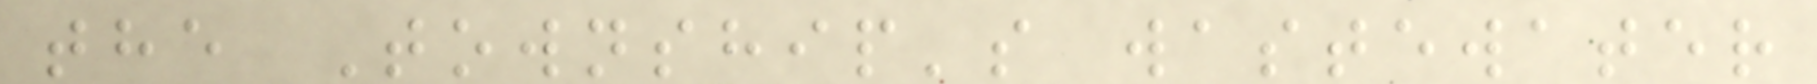the Township's wastewater
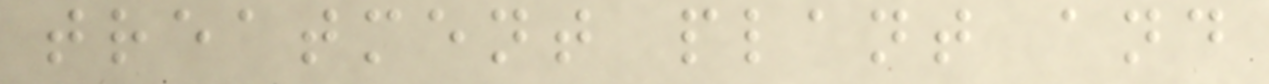treatment plant and
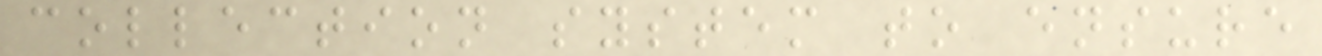collection system to ensure
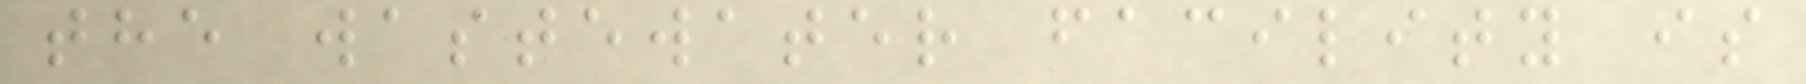the wastewater facility is
